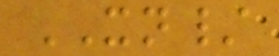XN/
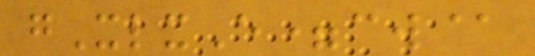gXlxE=cw@
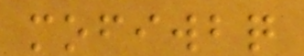mofiwbq
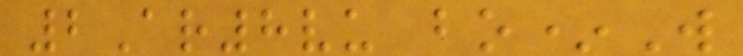2Ar8vu bo*W
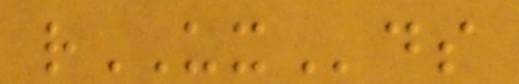rUXds
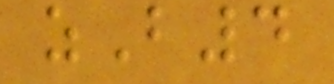zB4
